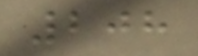208
